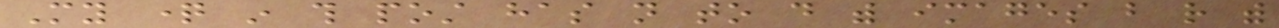My question in this post has not to do with images but rather with
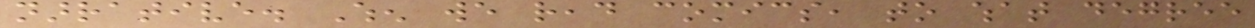narrative. When we read comics, to what degree
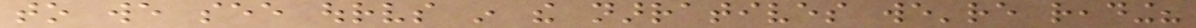to we see ourselves in the narratives we're reading?
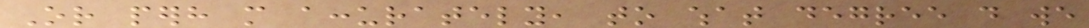Or perhaps more accurately, to what degree do we
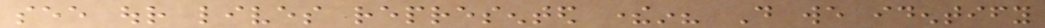see our lives represented therein? Do we identify
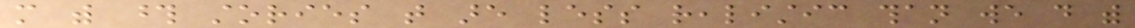more with those stories that are less realistic than we do with
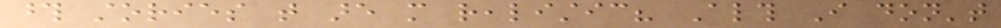those stories that are more realistic? Although I don't
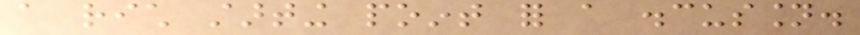a rich starting point for a discussion.
